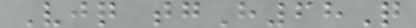Vjq tgH68Q
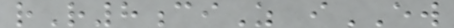rR8ciZ iEW
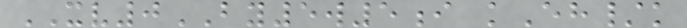XV0BY5w5i kEh/k
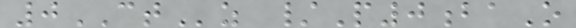0CTz /P0baO
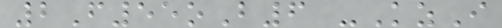2F55oB6 -KzI
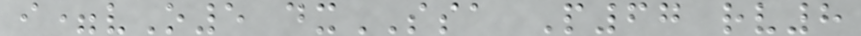i=vO5 dxSSA P67 rv8
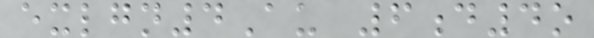exlgn4Au 6d4o
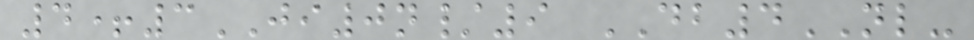4+3JI0n/9 DB4NL-
